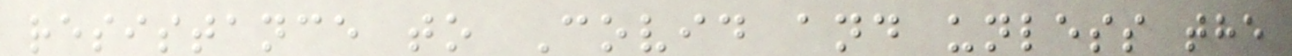resistance to Covid and unless the
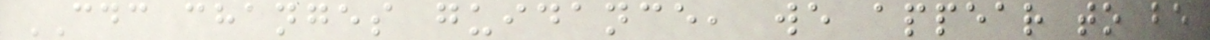CDC changes guidance, we appear to be
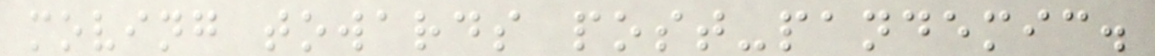moving towards post-pandemic.
